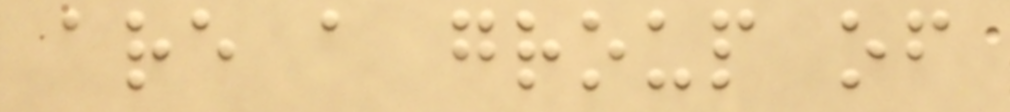are a group of
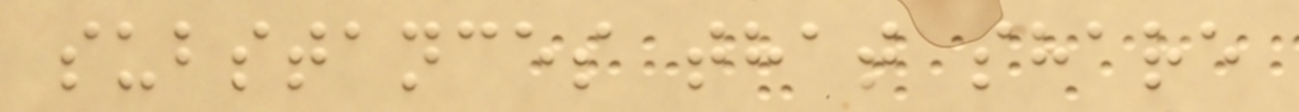substances that share
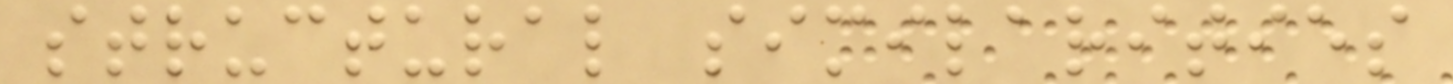structural similarities
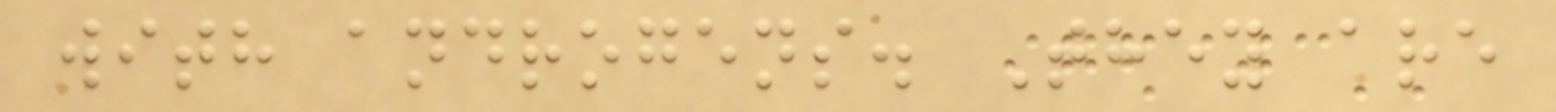with androgens. They are
